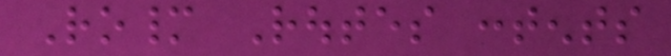Romany Routes contents
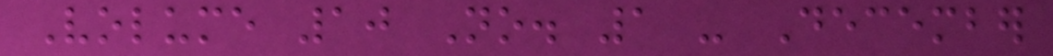Volume 10 No. 1 - December
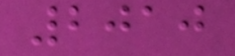2010
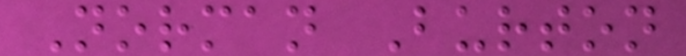Norman Burton
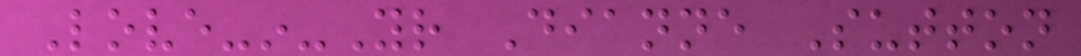Love-in-Your Dianne Sutton
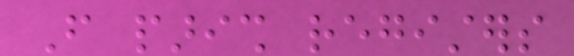From parish registers
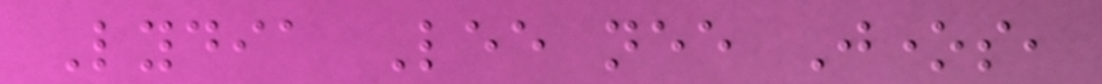Lydia Lee nee Jones,
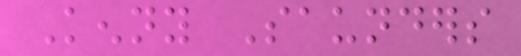Kenny Saunders
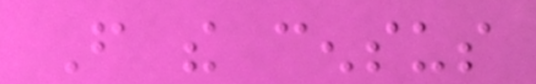From the census
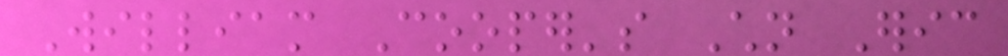William Cooper's Children Eric
